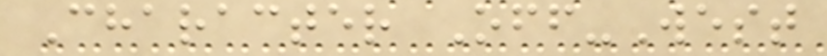Character Off-West
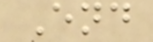End
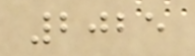2025
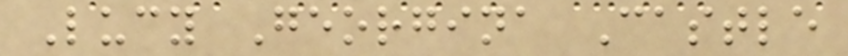Lucy Georgina Castle
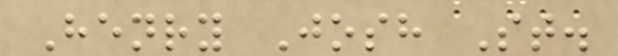Henry Josh St.
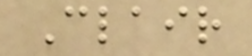Clair
